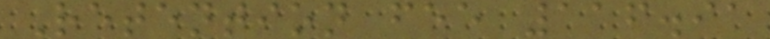Retention fee 116.91
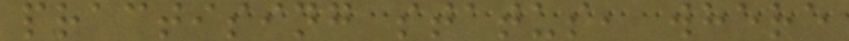practising status, where
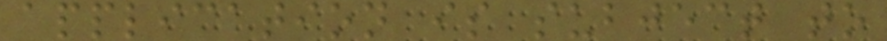application is subject to
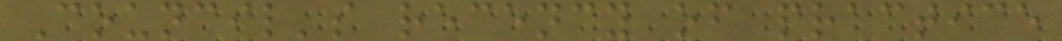Council's recency of practice
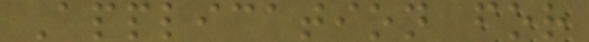Application for
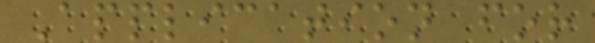Application for
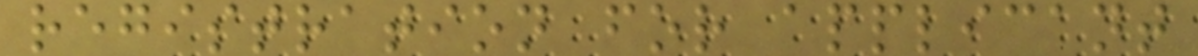registration for applicant
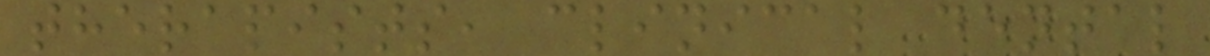therapists, clinical dental
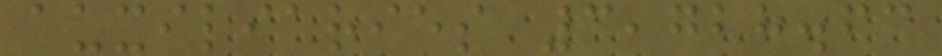auxiliaries 3,728.63
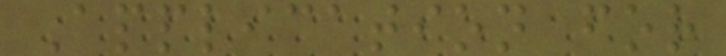Application for
